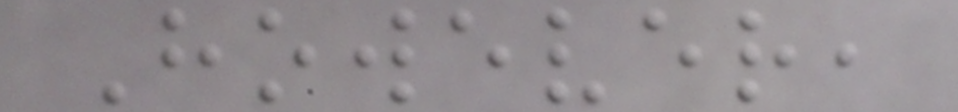However,
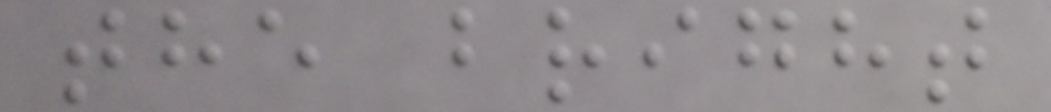the bright
